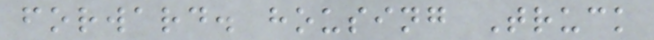forward. housing Truck
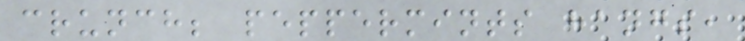crunch; peppermints hangs,
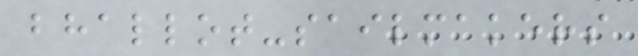bhallot-sailmakers
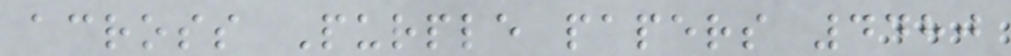across Purple papers 4480
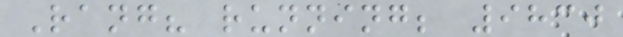Rang? running; 9830
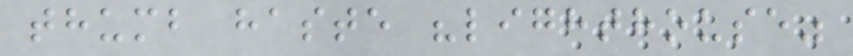thumb haste "lighthouse"
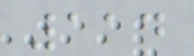114
